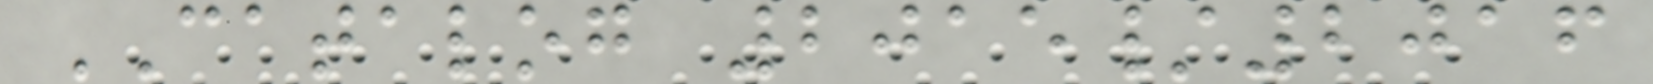CATALOG 2015/2016
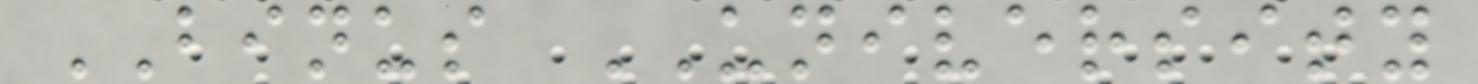BINUS UNIVERSITY
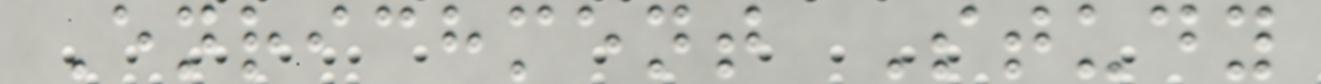Enrichment Study
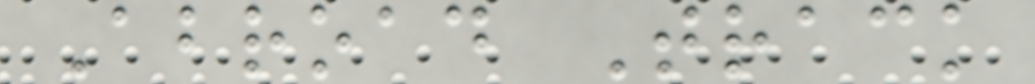Abroad Track
